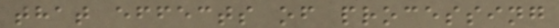that effects of processing
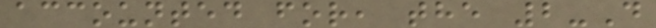accounted for, the 2-D
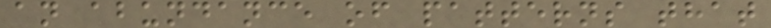an abundance of patterns that
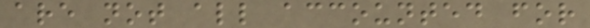are not all accounted for
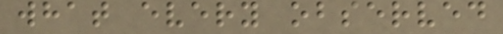what every observed
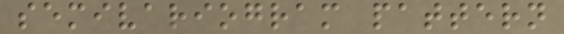semivariogram pattern
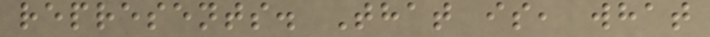represents. That is, what
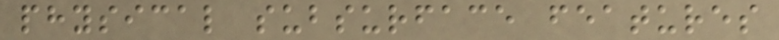physical subsurface features
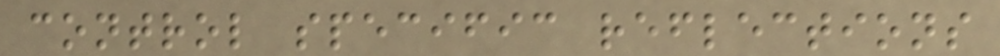control specific reflections
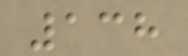138
